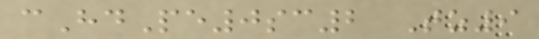cHdPe0sc2 Tz9
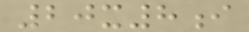20x8i
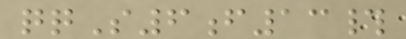qqS6f13#
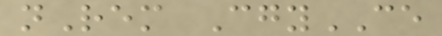nRem CgyCE
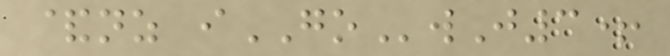&nz iGOwJ3+
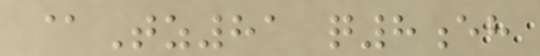@Tz81 q8eh
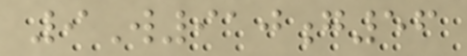9W910g56
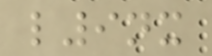l9nx
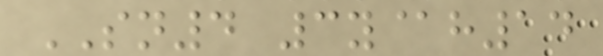SN4 3y@h14
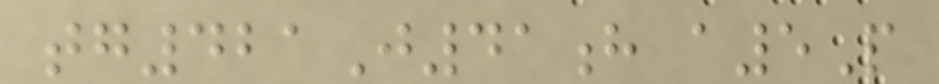tg421J41h a5P
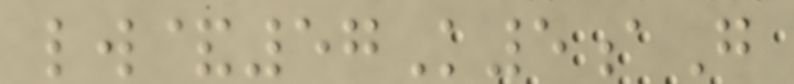lw&57K5aG
